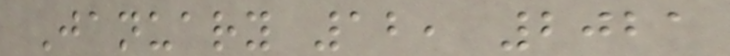January 12, 2021
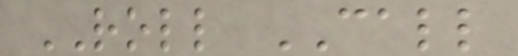ROLL CALL
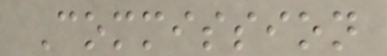Commission
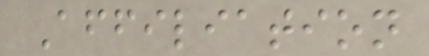Affiliation
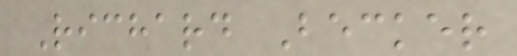Richard Becker
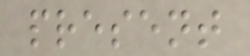present
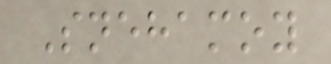Snehamoy
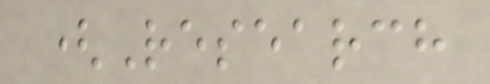(Research
